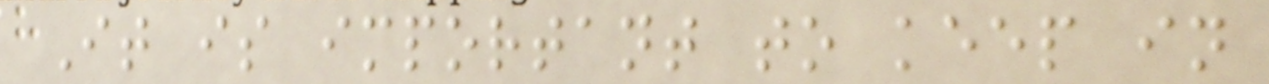It is important to keep in
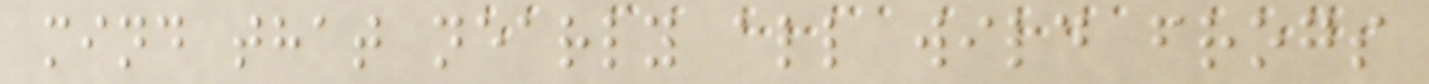mind that nearly all wild frogs
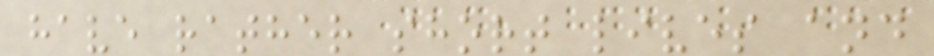have rather short lives and
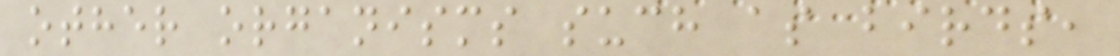other organisms such as birds,
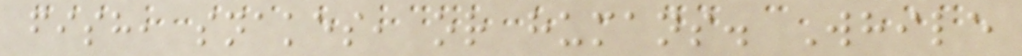fish, snakes, or humans. While
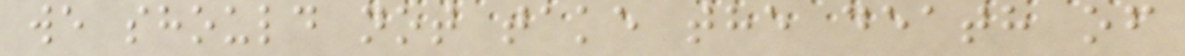we should not take the death of
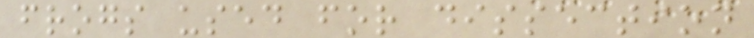frogs used for dissection
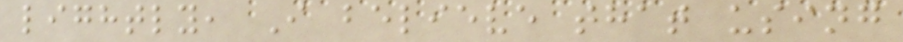lightly, I believe that using
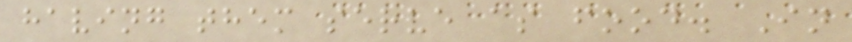having them serve as food. In
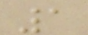1
